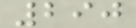290
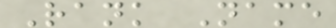Rank Name
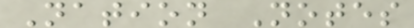Nation Notes
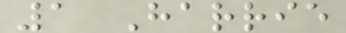1 Harrie
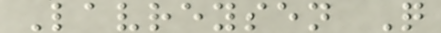Lavreysen Q
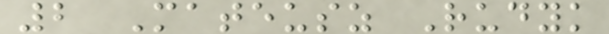2 Mateusz Rudyk
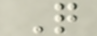Q
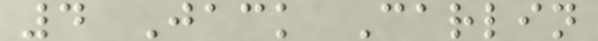4 Jack Carlin
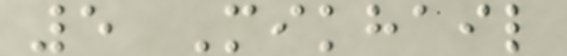5 Mikhail
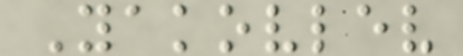Yakovlev
